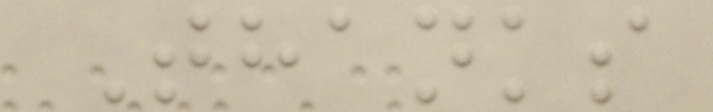Thanks
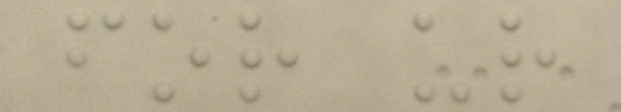for ur
